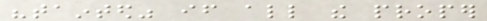"tainted" if all the proper
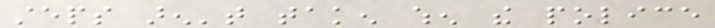steps aren't taken when the police
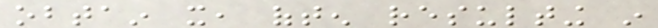obtain it, often resulting in
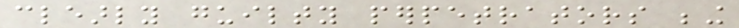clearly guilty perpetrators being
